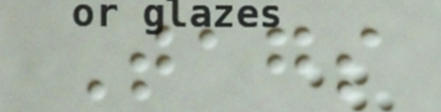Tags
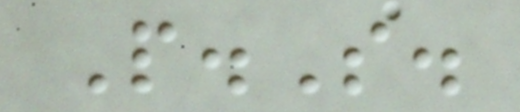P.S.
